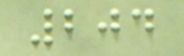204
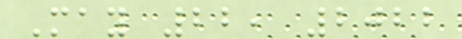May 22, 2022
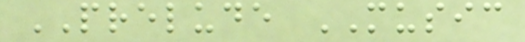PRELUDE MUSIC
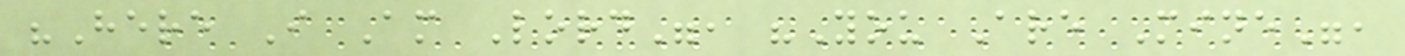"Here I Am Lord", "You Are Mine",
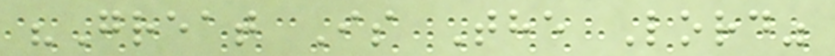"Great Is The Lord"
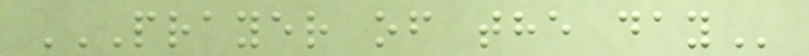PRAYER OF THE DAY
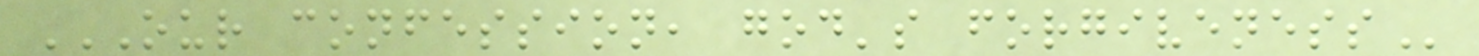OUR CONFESSION, GOD'S FORGIVENESS
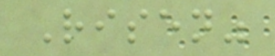Risen"
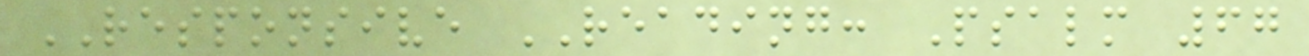RESPONSIVE READING: Psalm 67
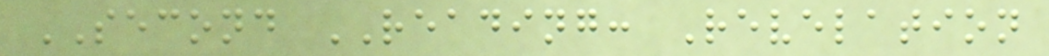SECOND READING: Revelation
